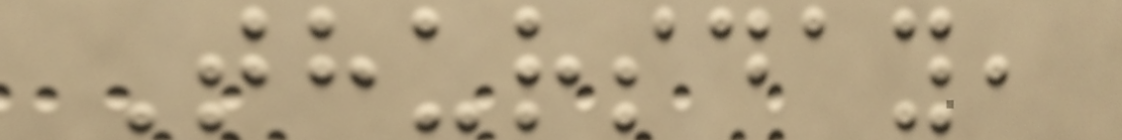Thursday,
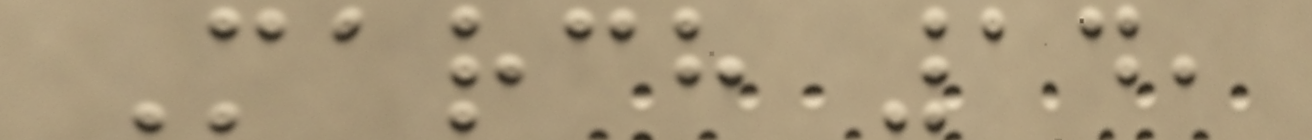March 14,
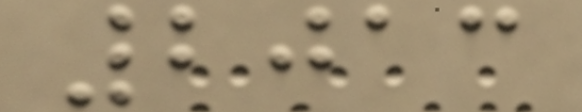2013
